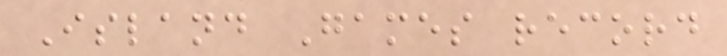Island Games record
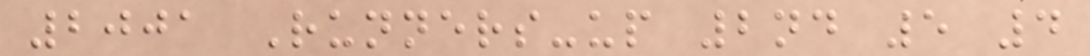2001 Runners-up 2nd 5 4
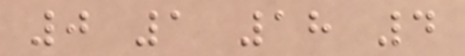0 1 18 4
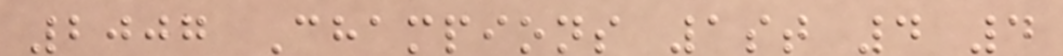2007 Champions 1st 4 4
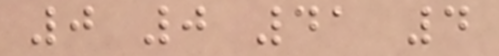0 0 41 4
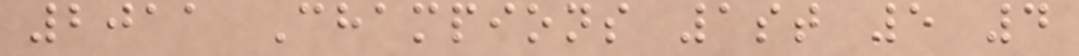2011 Champions 1st 5 4
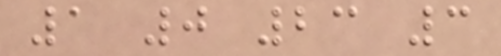1 0 23 3
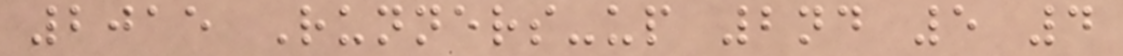2015 Runners-up 2nd 5 4
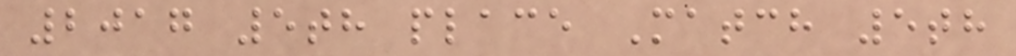2017 5th place Match 5th
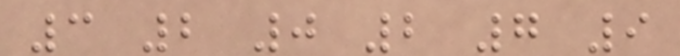3 2 0 2 7 9
